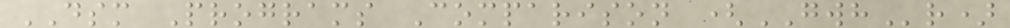DSM Programs Comparison (GWHr)
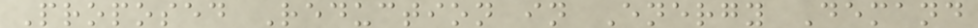Proposed Reduction in Energy Demand
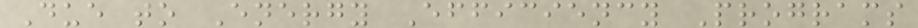Due to Energy Efficiency Programs
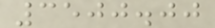3500.00
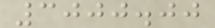3000.00
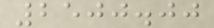2500.00
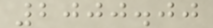2000.00
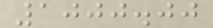1000.00
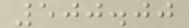500.00
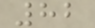82
